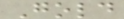Gold
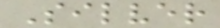Silver
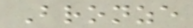Bronze
